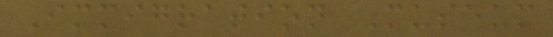Immigration Museum
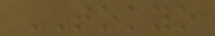TOKYO
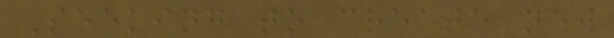Seeking to create new
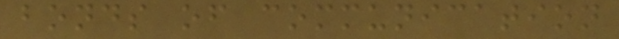bonds of communication
